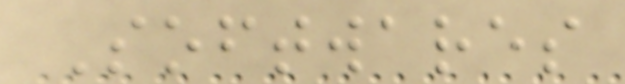Softwares
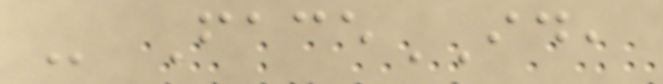- FaceID,
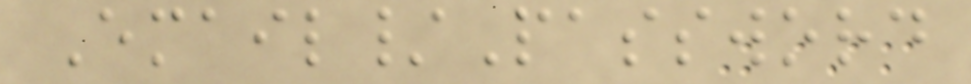Email/Password
